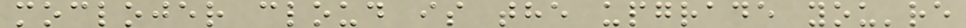moclojer cloud is the upgrade you're
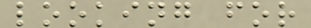looking for
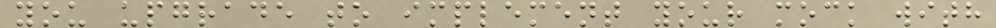you upgrade to implement your mock with
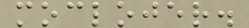moclojer.
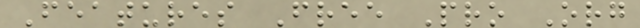Features Free Pro Org
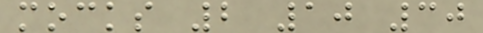mocks 2 10 30
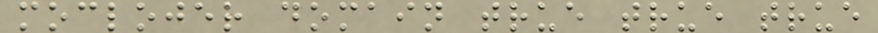moclojer domain true true true
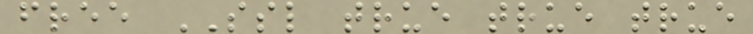free SSL true true true
